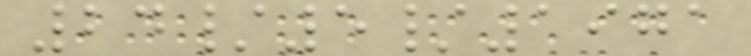24/5/1971
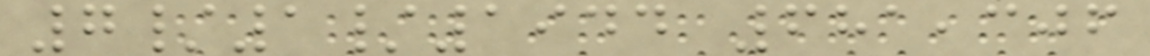7/1/1944 681,306
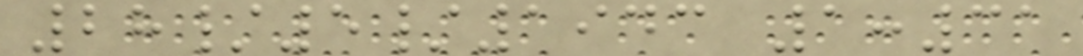28/5/1943 1:31
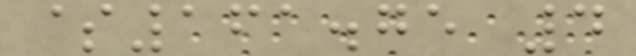$161.75 4
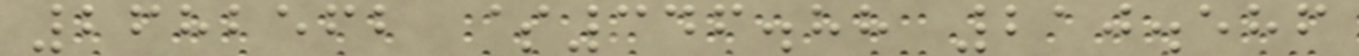2682562 $346.88 210.586
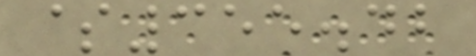$355.42
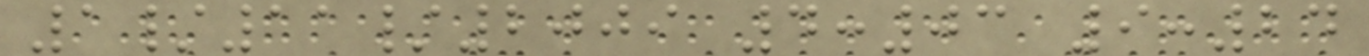1/11/2009 4:03 9:24
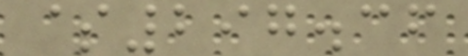$297.36
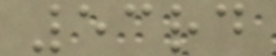53rd
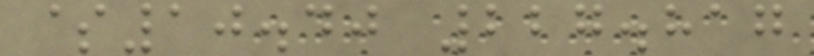$10.40 227.817
